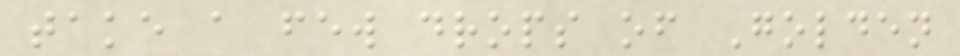take a few drops of Golden
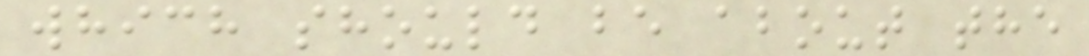which should be about the
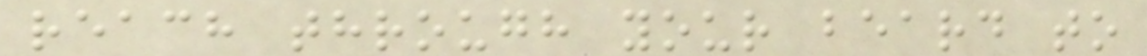reach through your beard to
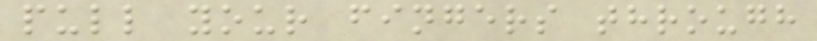pull your fingers through
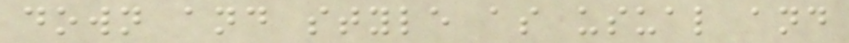down and style as usual and
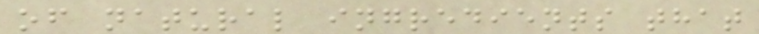of natural ingredients that
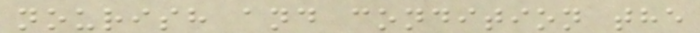nourish and condition the
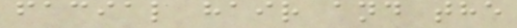facial hair and the
